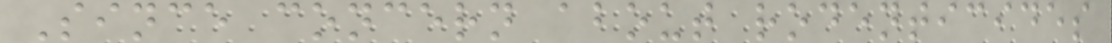Since concern about rodenticides
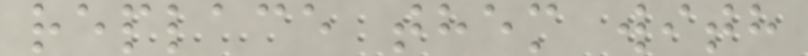replace them with
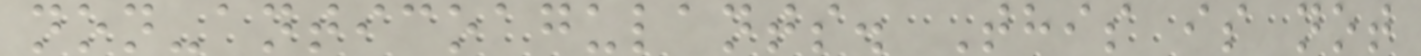non-anticoagulants. This is not
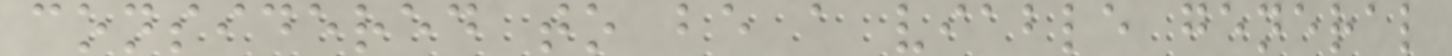considered to be a viable general
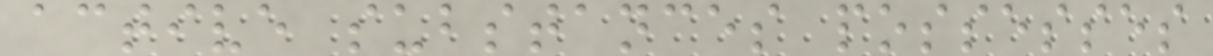active substances possesses
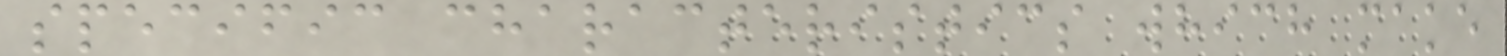specific characteristics which make
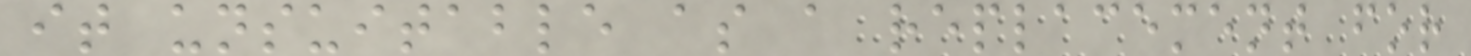it unsuitable as a replacement for
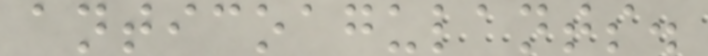anticoagulants.
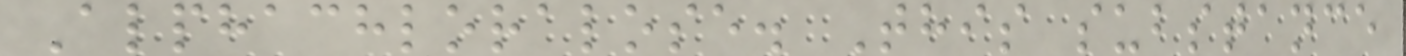Alphachloralose. This substance
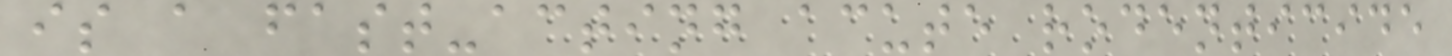is a fast-acting acute rodenticide
